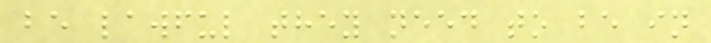be lawful they need to be in
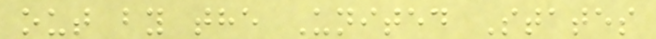out by the United States
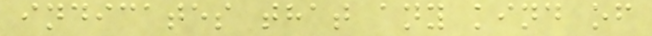indicates that any kind of
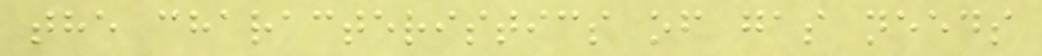the characteristics of gas needs
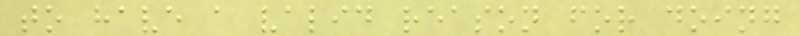to have a valid reason for doing
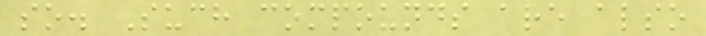so. Such compounds are also
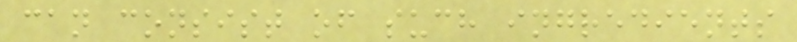can consist of such ingredients
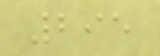295
